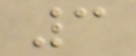3
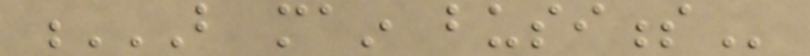B MAIN BUSINESS
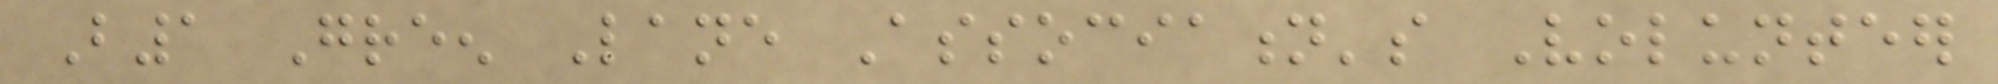B1 Green Lane Association's Volunteer
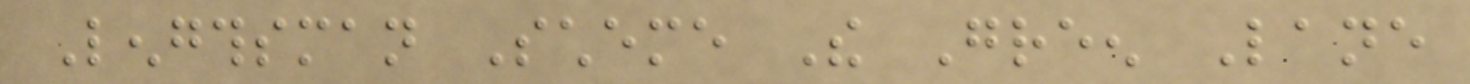Lengthsman Scheme The Green Lane
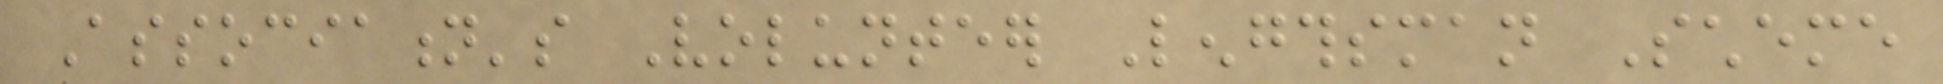Association's Volunteer Lengthsman Scheme
